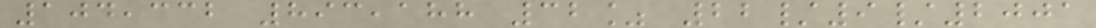104,332 893,188 32% 22/9/2001
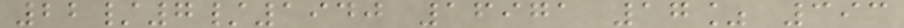22/7/1940 16971 17% 393
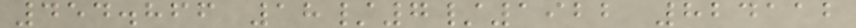454.866 18/7/1922 824112
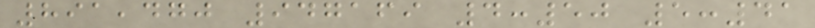891,470 947169 4:50 5:41
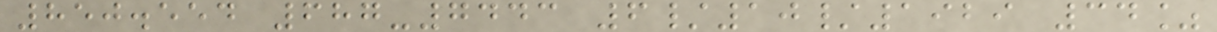850.554 687-7443 6/10/1929 34%
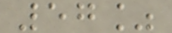57%
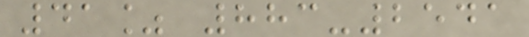41% 883-2541
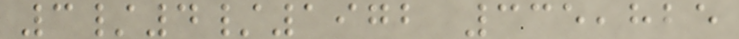3/4/1972 335,825
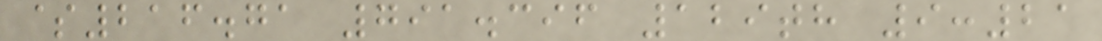$216.71 791.396 129th 9:21
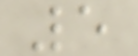5
